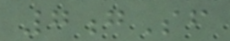7gSf
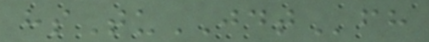hsTuJDTfh
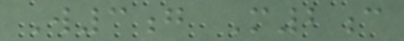W3g M2c
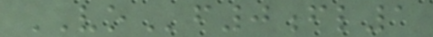VOf0fl1
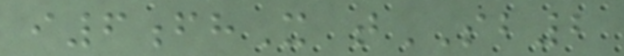i6fhX tSB2
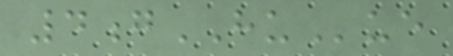4gHUue
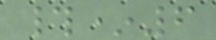#*6
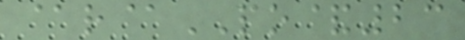@r@PO&23
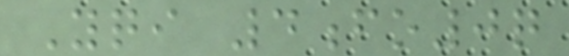Yqi 4fo0q
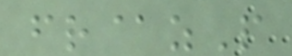fr@zP
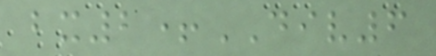bx2+DIV6
